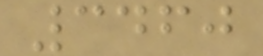3460
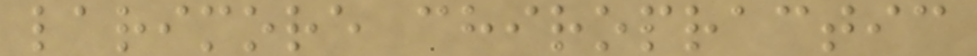larimore chiropractic
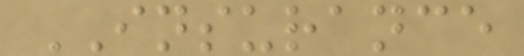INSURANCE
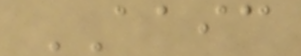AAIC
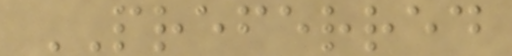PREFERRED
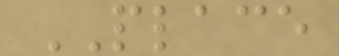PLACE
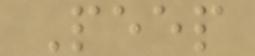Peep
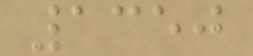1350
